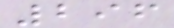296
